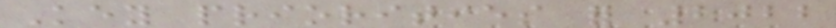Key priorities for 2022
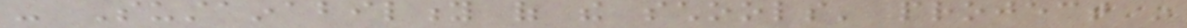- Sustainability of the schools' project in
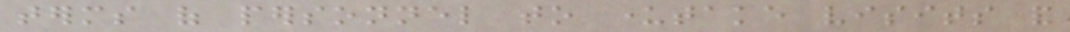terms of personnel to undertake visits and
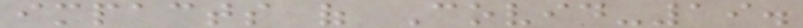impacts of Covid-19.
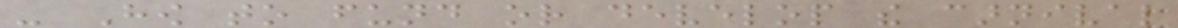- How to fund or develop the carnival
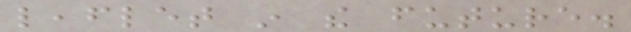leaflet in the future.
